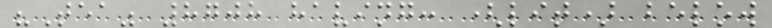"Tea" 8708 having: (lit) below
